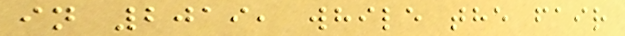in 2019, while the fair
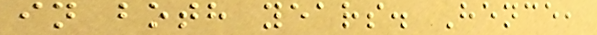in both years. Hence,
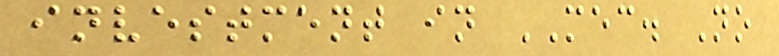investment in MEC. No
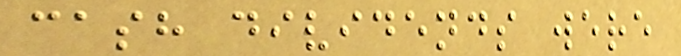cash dividends were
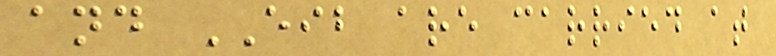and EIB are carried at
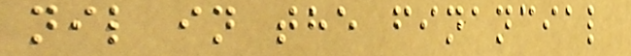nil in the financial
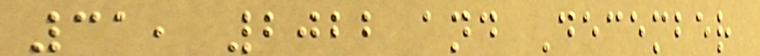31, 2022 and December
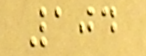104
